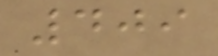409
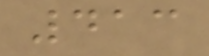413
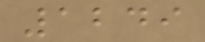1249
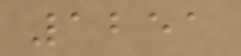1251
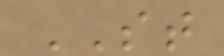ST
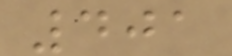401
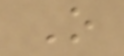O
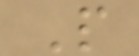P
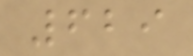629
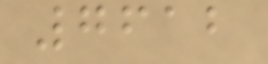7612
